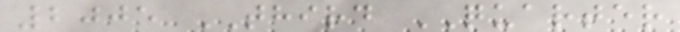2005 THIRD QUARTER
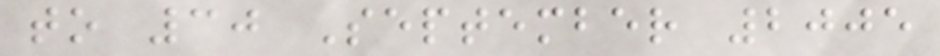to 30 September 2005
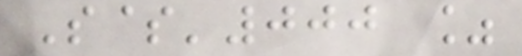S$'000 %
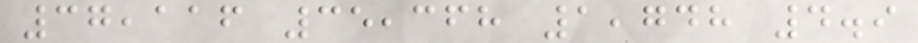37,116 35,368 1,748 4.9
